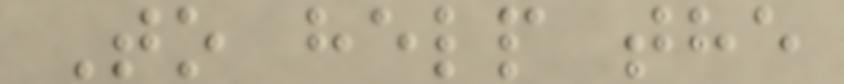To help the
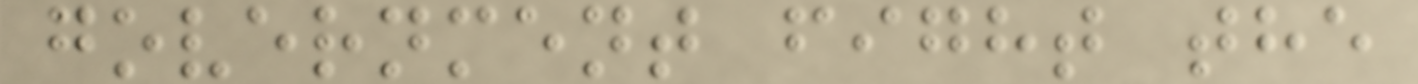government fight the
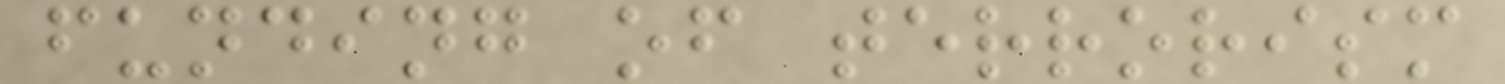funding of terrorism
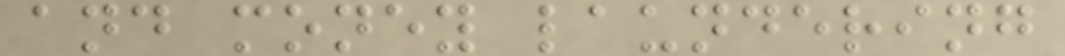and money laundering
